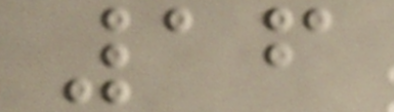16
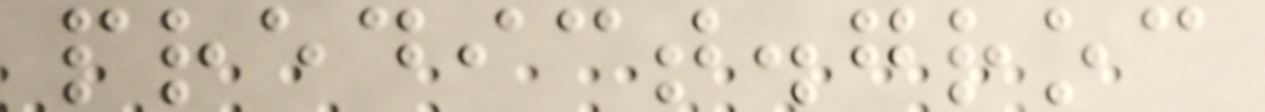predict.groc
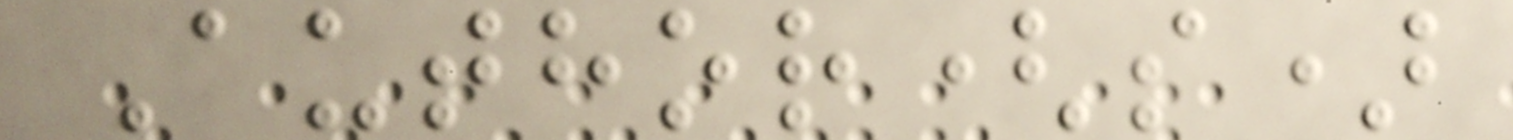Author(s)
